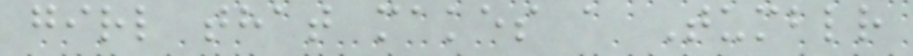girl that makes a Tumblr
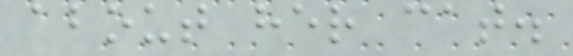about her cat.
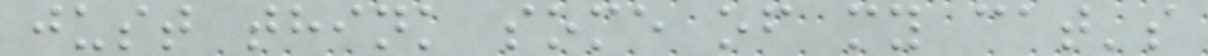just think some of my cat's
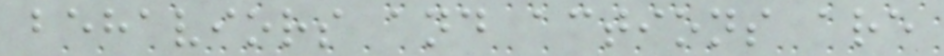behaviors and actions are
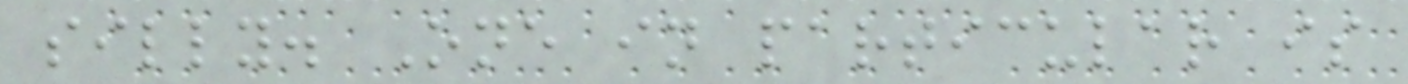silly. One in particular is
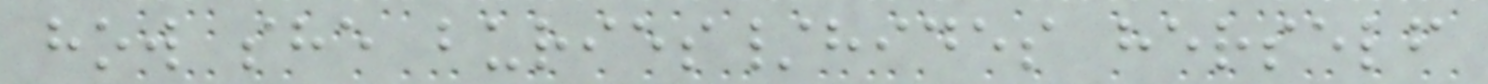how she buries/hides herself
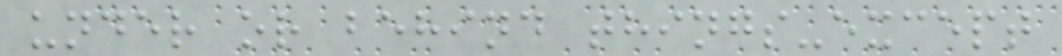under or behind things-except
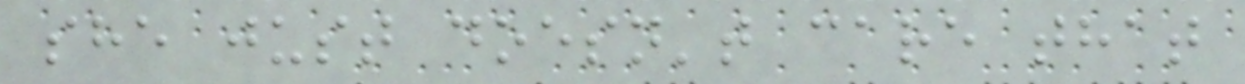she just doesn't care that
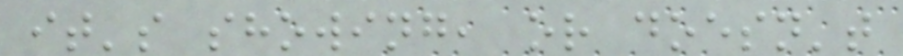it's showing, or doesn't
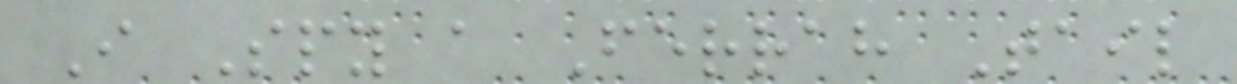I Spy a Ferrah Tail
